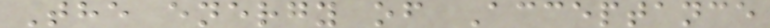The energy of Acceptance
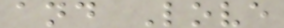and Love
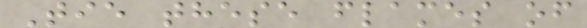Tie these flames of
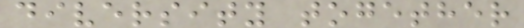diversity together
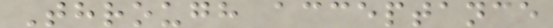Through acceptance
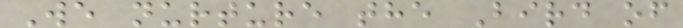We nurture the Bird of
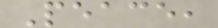Peace,
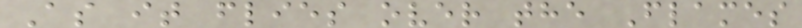As it flies over the Flames
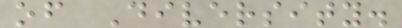of Diversity.
